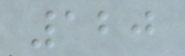120
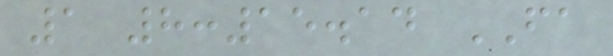1 8:15.14 FA
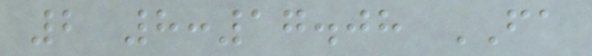2 8:17.08 FA
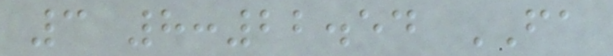3 8:22.54 FA
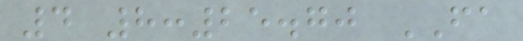4 8:25.70 FA
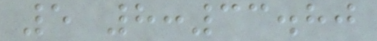5 8:33.80
